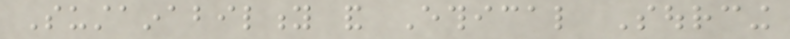Sustainability and Ethical Sourcing
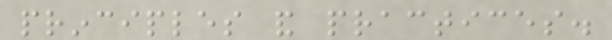principles and practices.
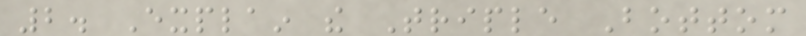2. Explain the Triple Bottom
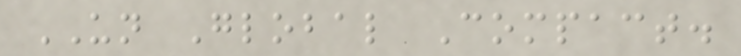UN Global Compact.
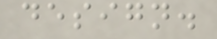design.
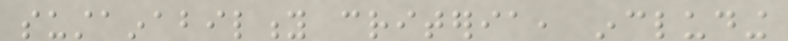sustainability criteria, including
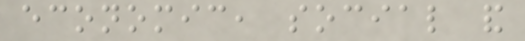economic, social and
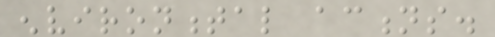environmental actions.
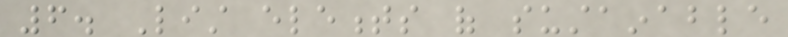6. List elements of sustainable
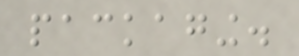packaging.
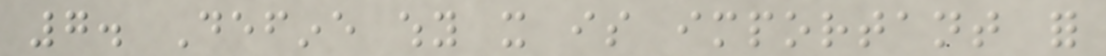7. Define why it is important for
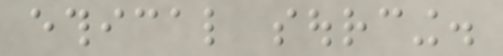ethical sourcing.
